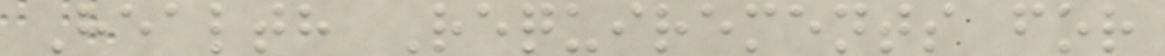Health Requirements for
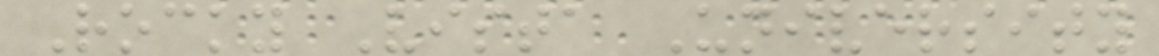Rocky Vista University
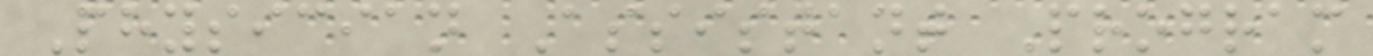Physician Assistant Program
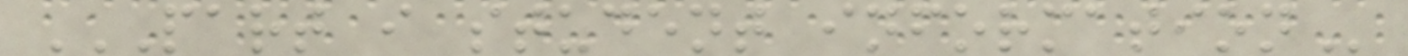PART I STUDENT INFORMATION
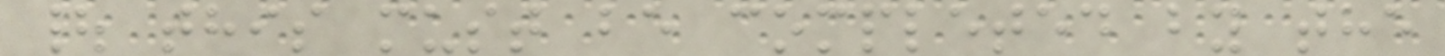| this must be completed by the
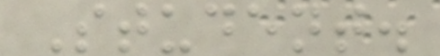Student.
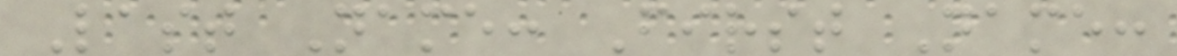Last Name: First Name:
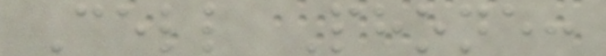Cell Phone:
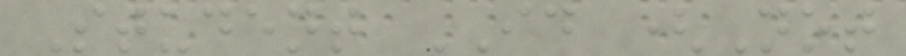Student ID (Not
